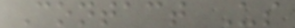Contact Us
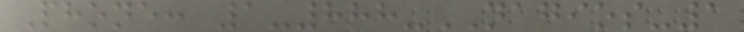Phone: 1-888-NAGIOS-1
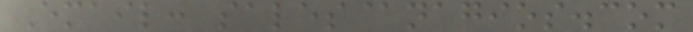Email: sales@nagios.com
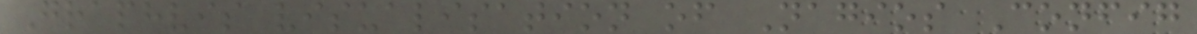Graphvis visualisation of Nagios Config
